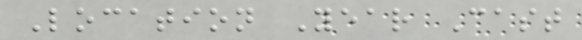Location Year Cast
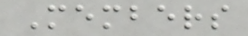Members
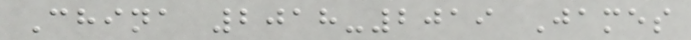China 2018-2019 James
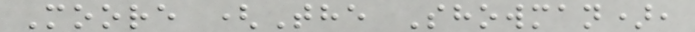Moore (The Showman),
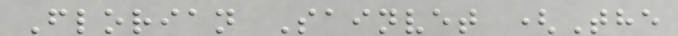Florian Sainvet (The
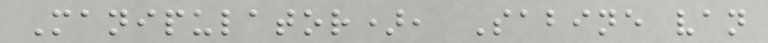Manipulator), Sabine van
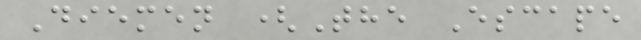Diemen (The Escape
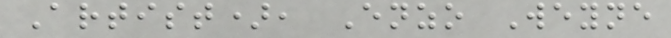Artist), Enzo Weyne
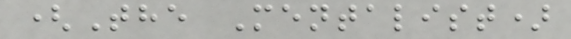(The Mentalist)
